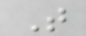T
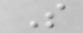S
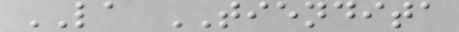LA TIENDITA
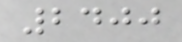2400
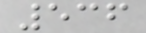536
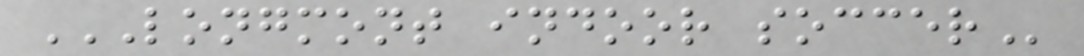LONGMONT INDOOR SOCCER
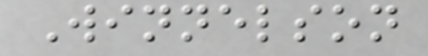Winnelson
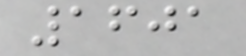1601
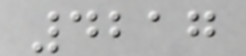4217
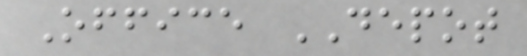Office DEPOT
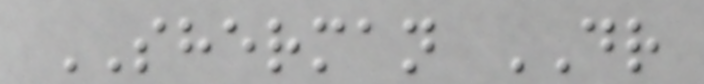SHERMAN DR
